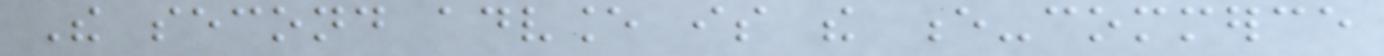The second advance is the e-commerce
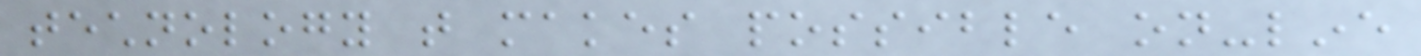technology that makes possible on-line
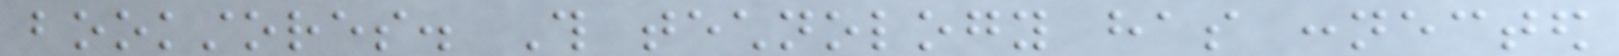bookstores. This technology has connected
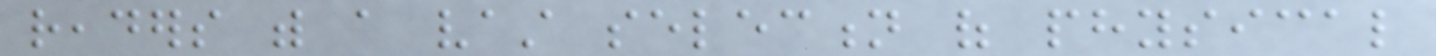readers with a vast selection of physical
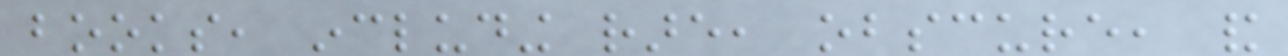books, including rare, obscure, and
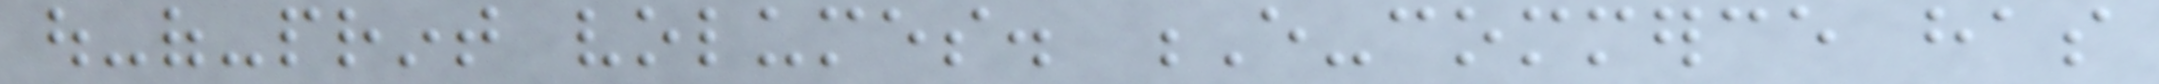out-of-print volumes. E-commerce has
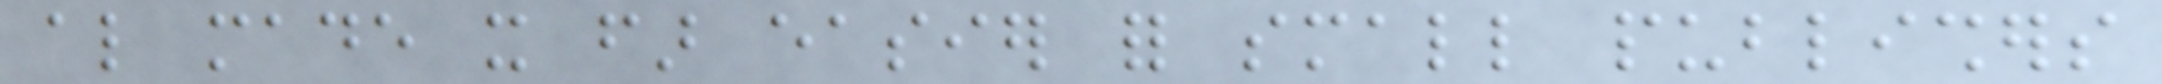also made it far easier for small publishers
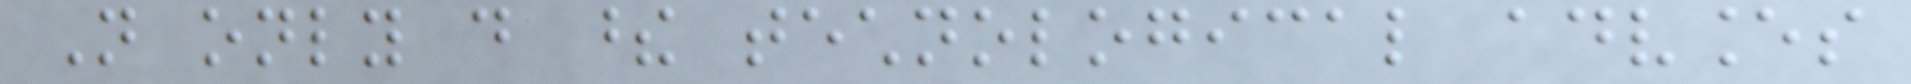Not only do these technological advances
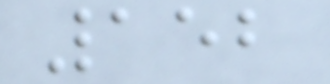152
